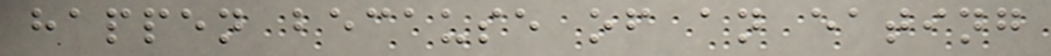happen because of an eating
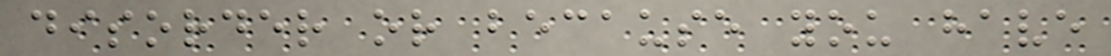disorder or because you have
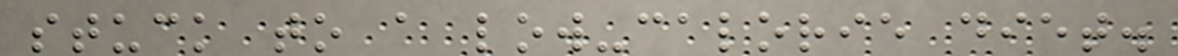stuck to a low-calorie diet.
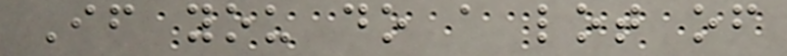If you do a lot of
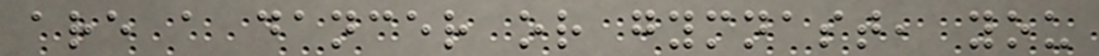are a dancer or gymnast, you
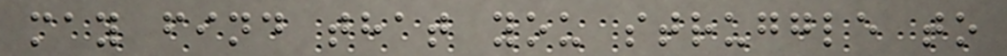may find that you struggle to
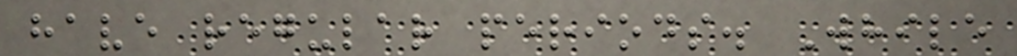have regular periods. While
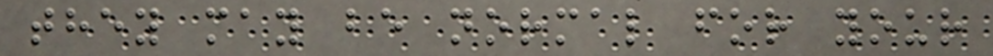they may be normal for your
